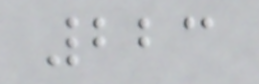223
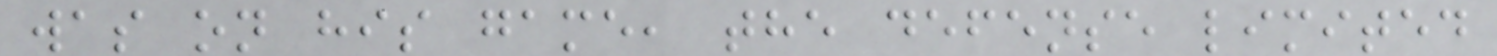was on his game, the defense limited
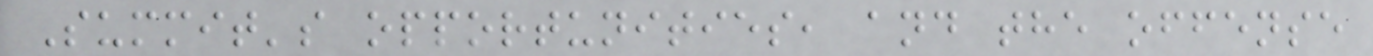Summit's opportunities, and the offense
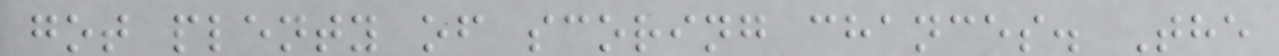got plenty of scoring chances. The
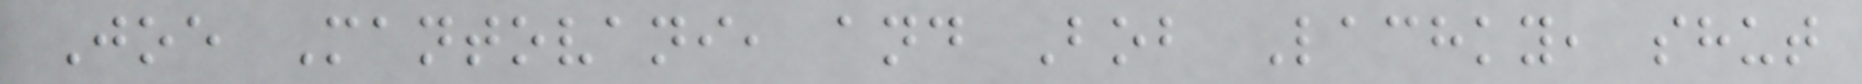Joe Mantovani, and Bob Lachky, shut
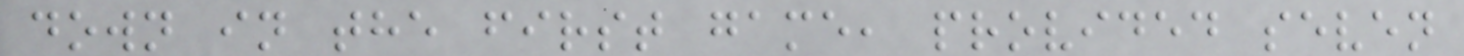down in the first game, provided seven
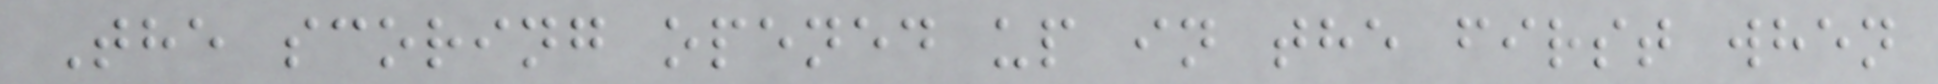The scoring opened up in the first when
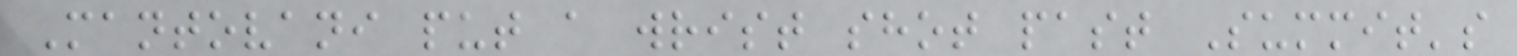Mantovani put a wrist shot past Summit's
